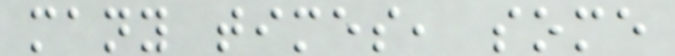many times, some
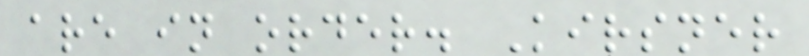are in order. Kirsner
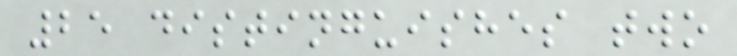25 distinguishes two
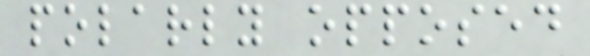polarly opposed
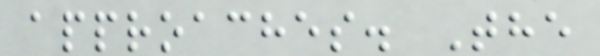approaches. The
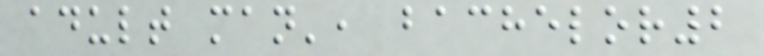adult man', bachelor2
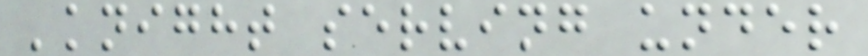'knight serving under
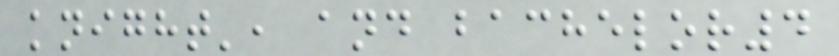knight', and bachelor4
